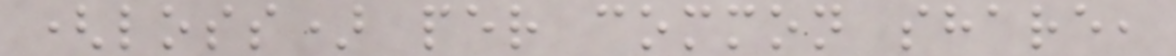(loss) per common share,
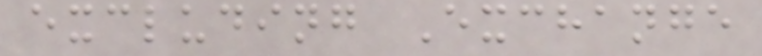excluding Exchange
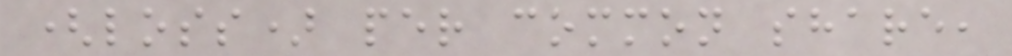(loss) per common share,
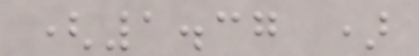(1.37 )
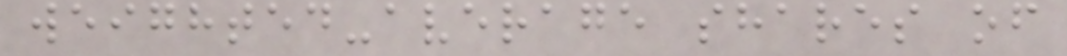weighted-average shares of
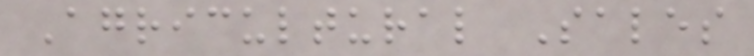Agricultural Sales
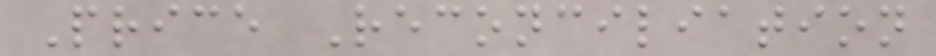Price Reconciliation
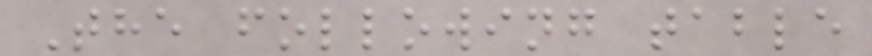The following table
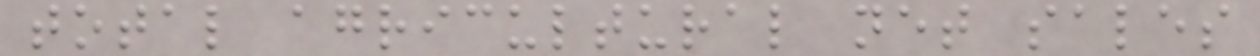total agricultural net sales
